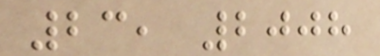23, 2008
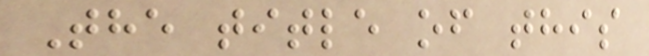The title of this
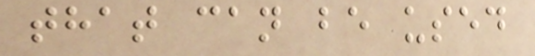that can be used
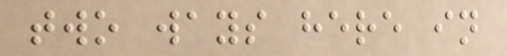two ways here in
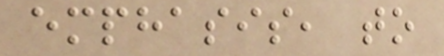emphasis, to
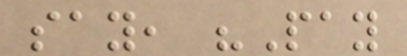say, "Pay
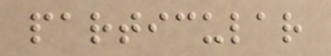particular
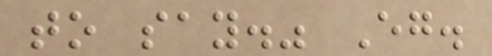to say." Eg.
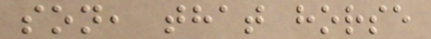son, that horse
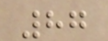87
